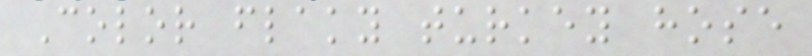Color flaky turkey hose
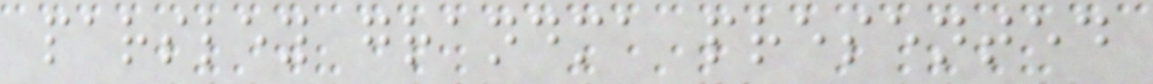parsley grandma presented
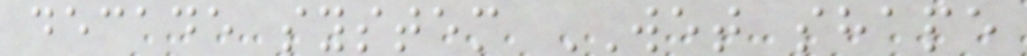decade system WET shape
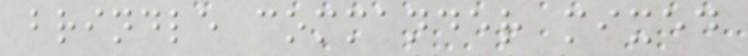brindle commander mixed
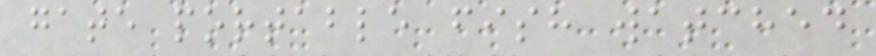gate portable fish watched
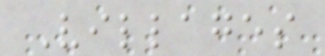Villages
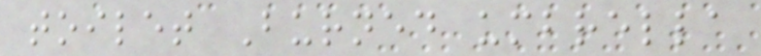toilet Burned umbrella
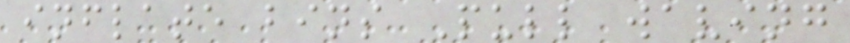inflate bins Pull waving
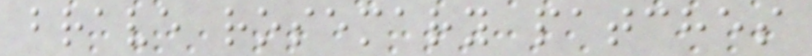brave rosemary patches
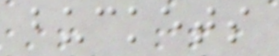buckets
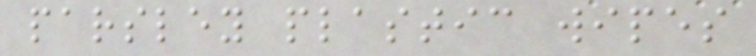parsley plastic wipes
